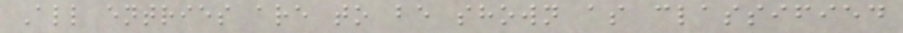All entries are to be shown as classified
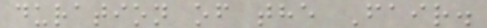duration of the Fair.
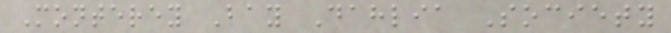Monterey Bay Dahlia Society
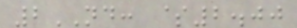2ND: $2.00
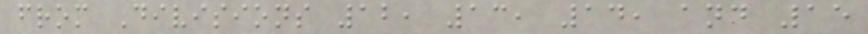from Divisions 12, 13, 14, and 15
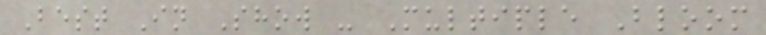Best In Show - Multiple Bloom
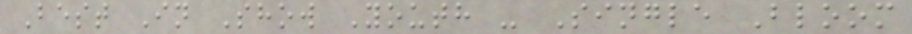Best In Show Youth - Single Bloom
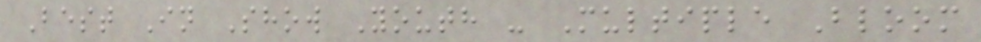Best In Show Youth - Multiple Bloom
